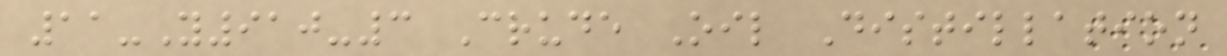11-Y910-3 Crude Oil Distillation
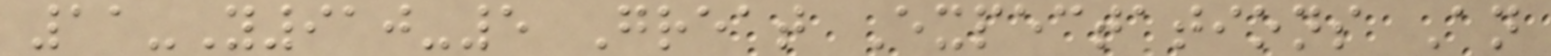11-Y910-5 Great Expectations An
